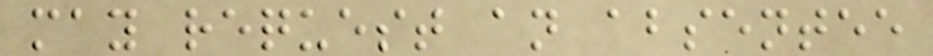may request an absentee
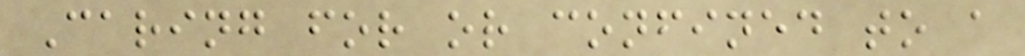Caring for or confined to a
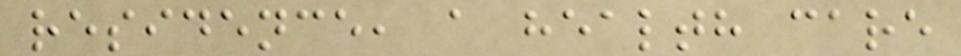residence, a health care
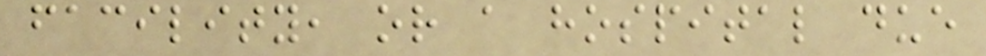facility, or a hospital due
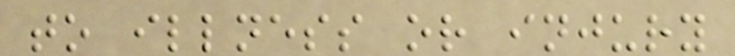to illness or injury
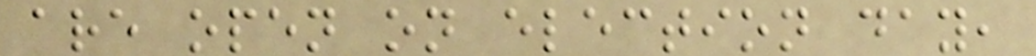are open on election day,
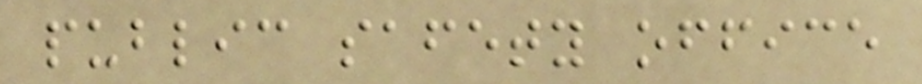public safety office
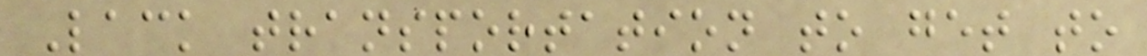Lack transportation to get to
